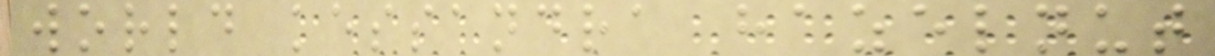world kessandra hazelnut
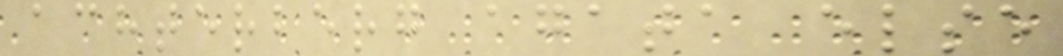achterberg agata else
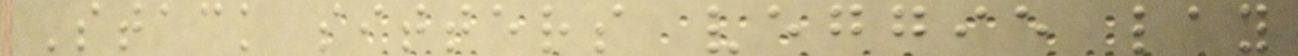Stack sitters veggie lay
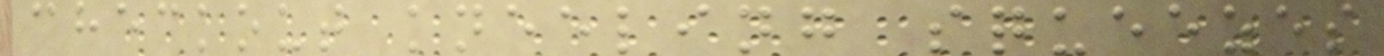checkout kneeling squeezes
